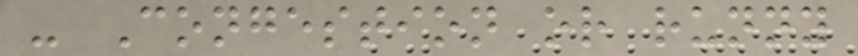- Congestion or runny
